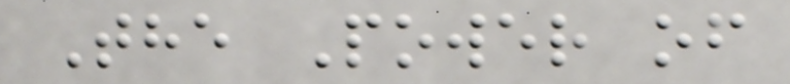The Power of
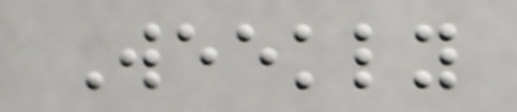Weekly
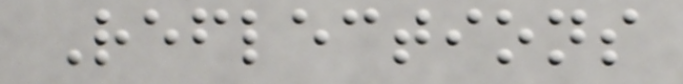Reflections
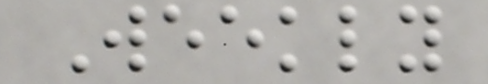Weekly
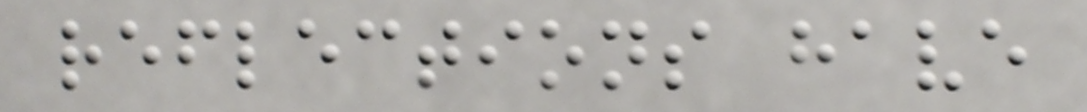reflections have
